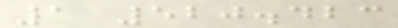1 520.423
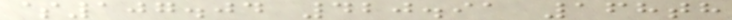$107.04 420.91 168th
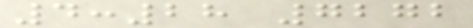4:28 7272
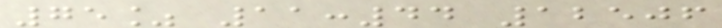75% 11:44 12506
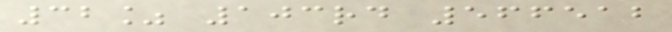32% 103rd 566512
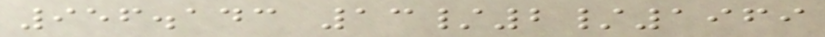956.143 13/2/1969
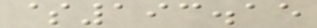$193.15
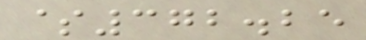$372.25
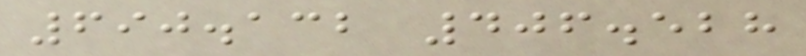690.132 406.528
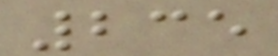235
